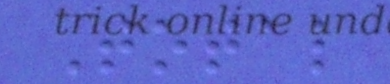Total
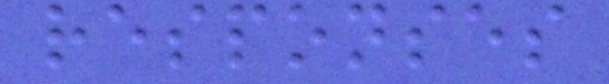responses
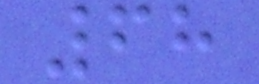68
